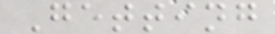Getting
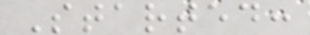Started:
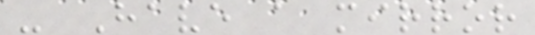- Have a mirror
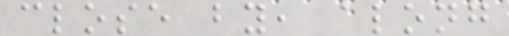close by, along
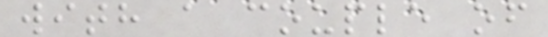with a couple of
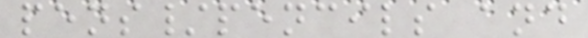pens/pencils and
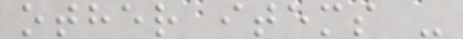other items -
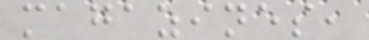magazines,
